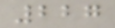227
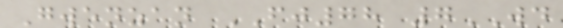Gwenzan FJ78 7WD
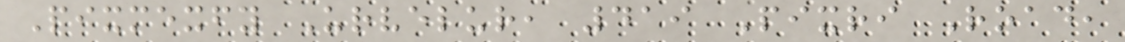Pixmexfy Urvelur, 419 Pixri Road,
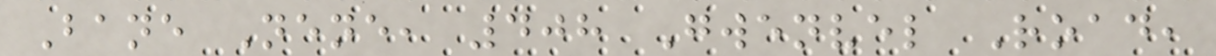Bane Nene, 408 Gwenvel Road,
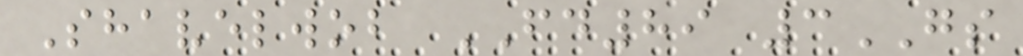Shavelwob FD89 3GS
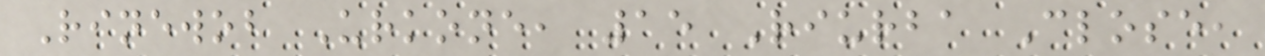Rinewob Urkone, 15 Riurba Close,
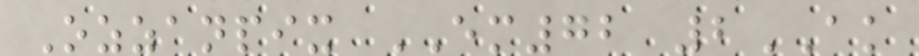Ozzanpix EM72 2AK
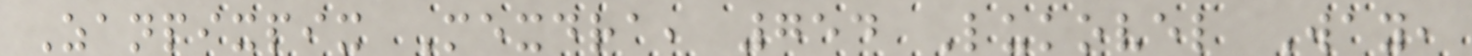Zanpixpix Mexdra, 754 Lukovel Way,
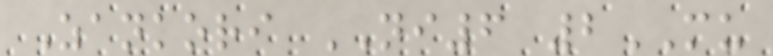Zankori NI6 2MU
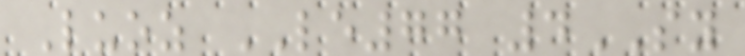Luoz LE77 4SY
